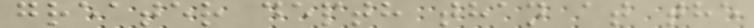greater depth than at the
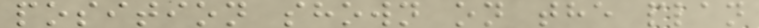position shown on the plan
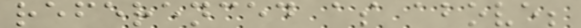referenced as above;
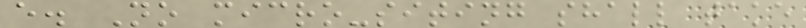e. No micro-siting shall take
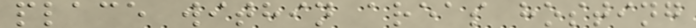place within areas hosting
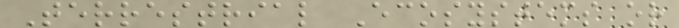Terrestrial Ecosystems or
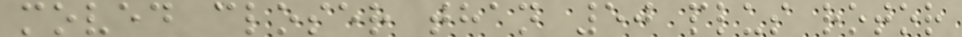moved closer than 50 plus rotor
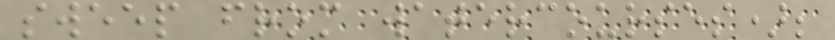sweep from watercourses);
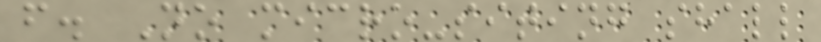f. No micro-siting shall
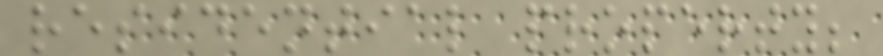residential property;
